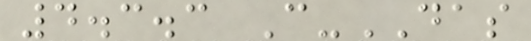4.3.3 C-DAS
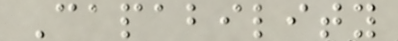Capability
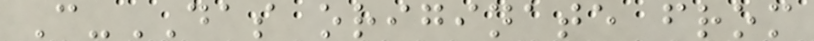C-DAS originate from
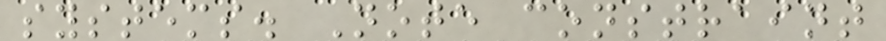systems. Note constraint
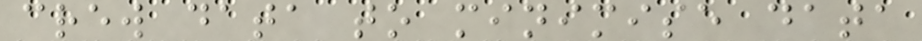crew data to minimise data
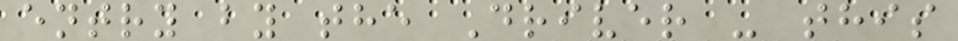entry by the Driver - this
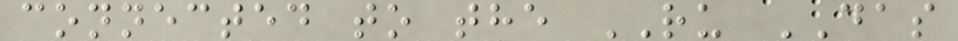connected to the RU DAS
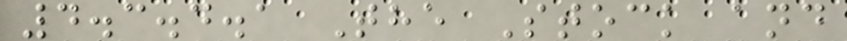4.3.4.1 The Stock and
